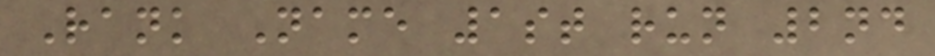Rank Name 1st run 2nd
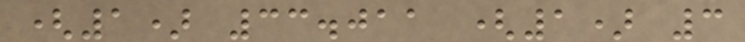(1) 33.011 (1) 3
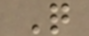Q
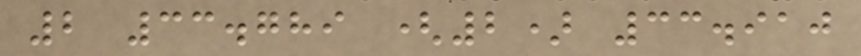2 33.789 (2) 33.910
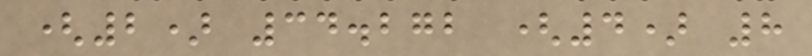(2) 34.272 (4) 8
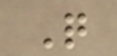Q
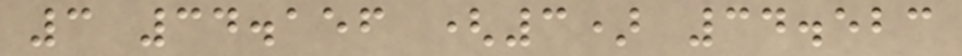3 34.156 (3) 34.523
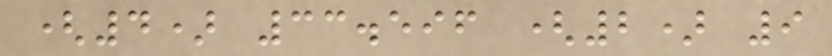(4) 33.596 (2) 9
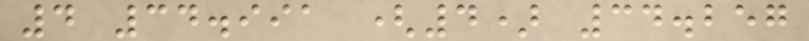4 34.991 (4) 34.257
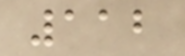112
